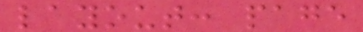layout: page
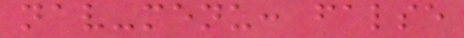nav-menu: false
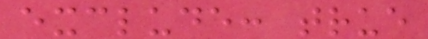exclude: true
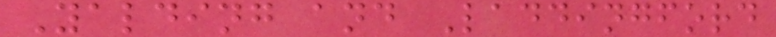Yalding and Laddingford
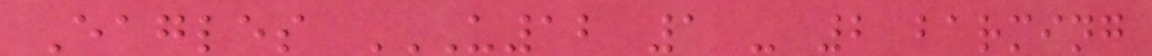Eagles U12 1 - 2 BARMING
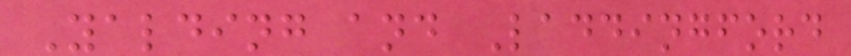Yalding and Laddingford
